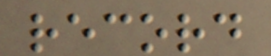record
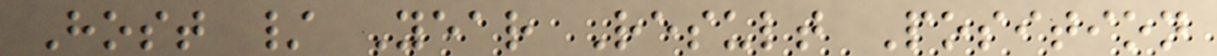Host / Year Result Position
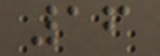16
